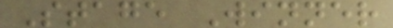Stage Winner
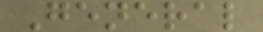General
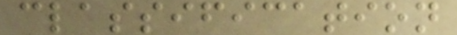classification
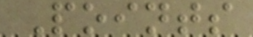Points
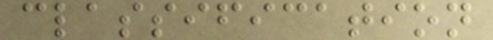classification
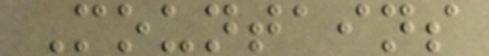Mountains
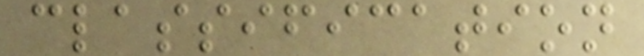classification
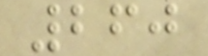260
